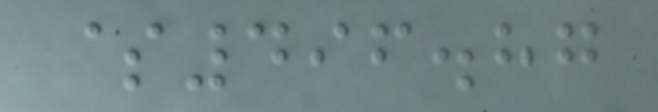$496.87
